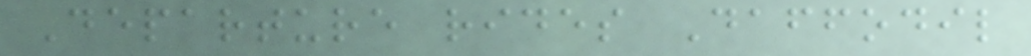Departure rides Daffodil
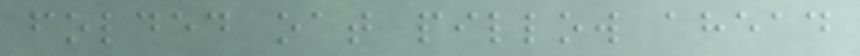folded oat pillow ahead
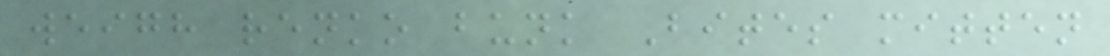weigh renko bunk Bites mitten
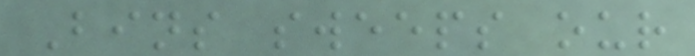Bins sweeps our
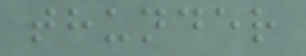thunder
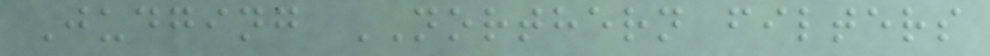Judging NORTHERN filters
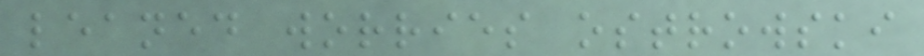leaned worries ostrowski
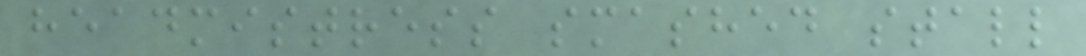headmistress smashed stall
